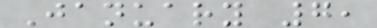January 7,
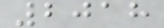2018
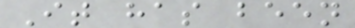It has been
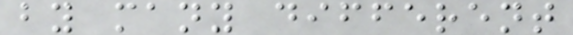by many different
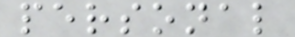personal
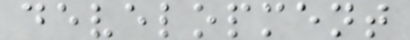development
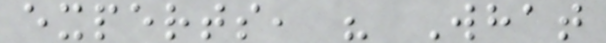experts, " What
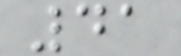41
